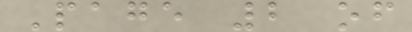Page 2 of
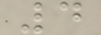4
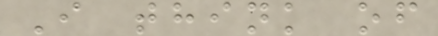I think of
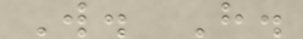W. H.
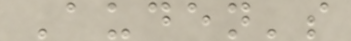Auden's
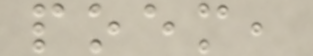poem,
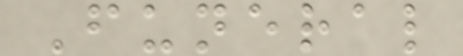Funeral
